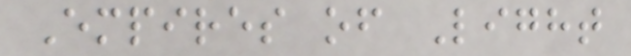Empires of Light
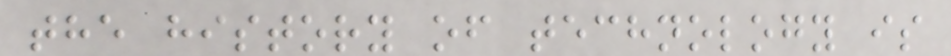the history of technology is
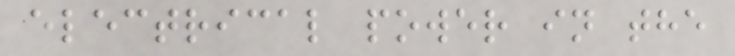electrical power in the
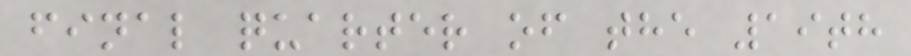final quarter of the 19th
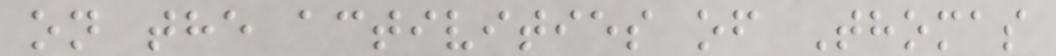on the activities of Thomas
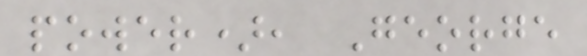power), George
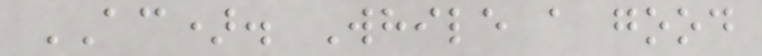AC). While a good
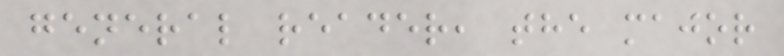general reader, the major
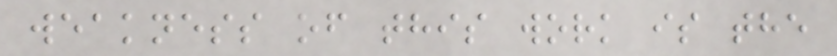weakness of this work is the
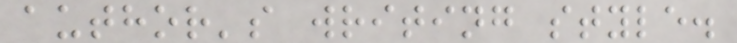author's writing style.
